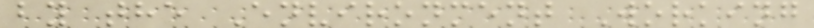by the Environment Working
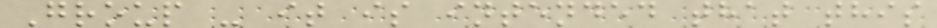Group - it is intended that this
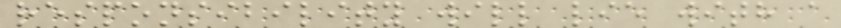responsibility will lie with a
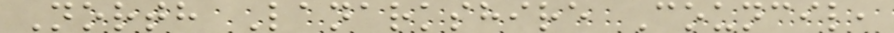North Lanarkshire Council,
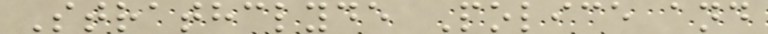Strathclyde Police and
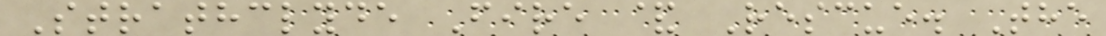Strathclyde Fire & Rescue. The
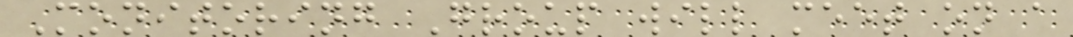Monitoring Group will meet on a
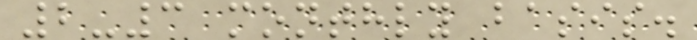2-3 monthly basis.
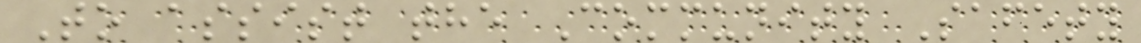To assist the Community Safety
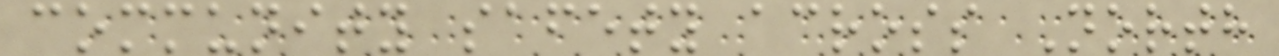community safety across North
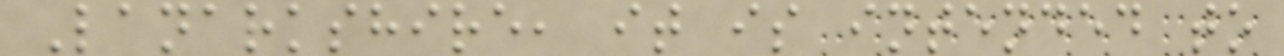Lanarkshire, it is intended to
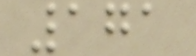171
